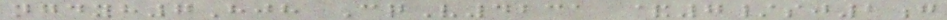ngdyh7Hjh CqV4231 &7/sj2g
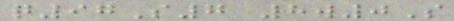q97S7 8w0S
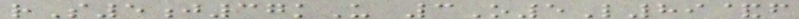rS5j37kU 3O5L89&f
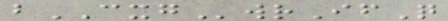bCXGwrIfQ
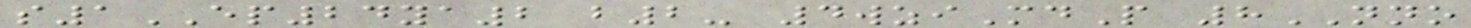s1EP24ya2 b2- 4wziMdP 8NNO
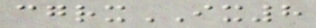cgrxIX8
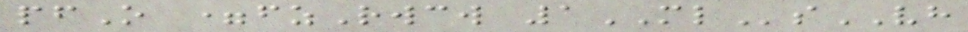pfO =fzRwcw 1MLsVH
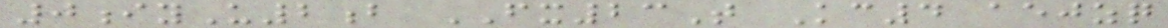0iyU2b FX23T Kc4 aejzq
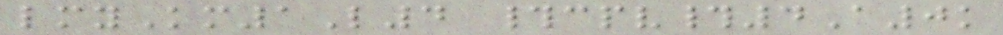lmyKm1L4 #cpv#4A0k
